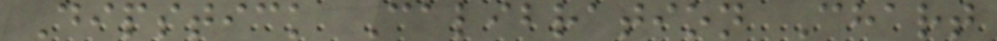Dipstick Calibration Chart
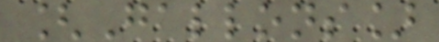[Gallons]
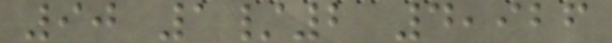90 1/2 4,926
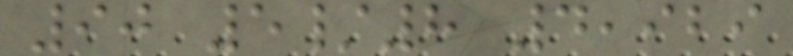90 5/8 4,929
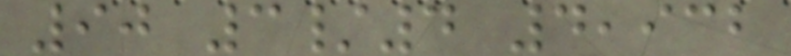90 3/4 4,932
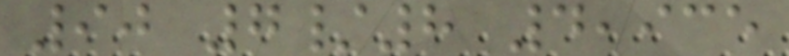90 7/8 4,935
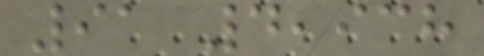91 4,938
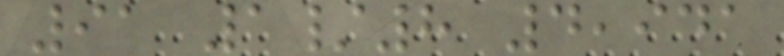91 1/8 4,941
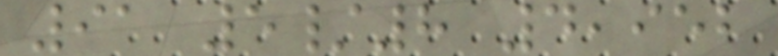91 5/8 4,952
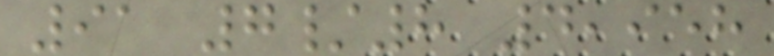91 7/8 4,958
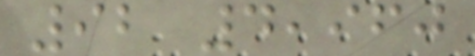92 4,960
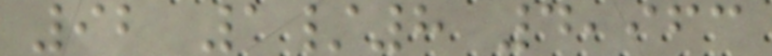92 1/8 4,963
